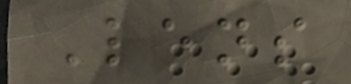Lens
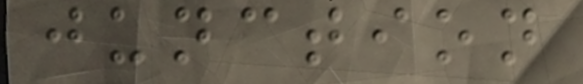junction
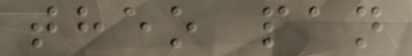theo pan
